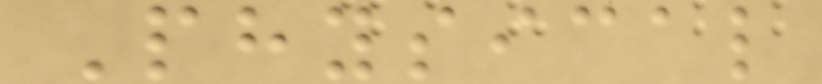Physical
